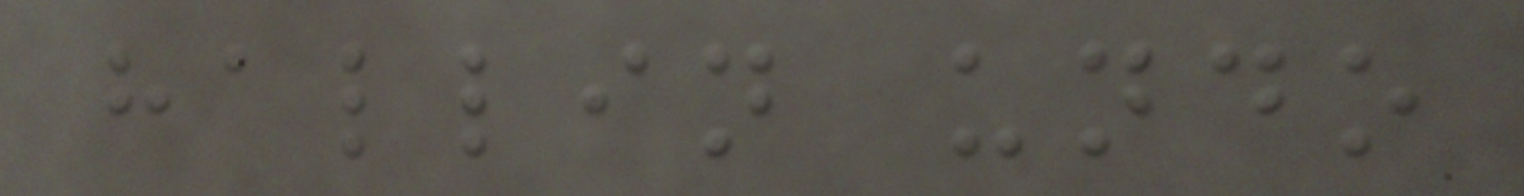hallin undo
